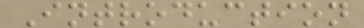Introduction
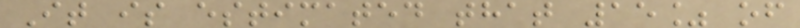It is estimated that 15% of
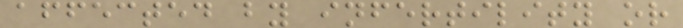affected by infertility or
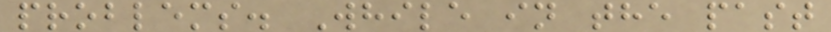problems. While in the past
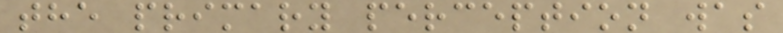the primary perception was
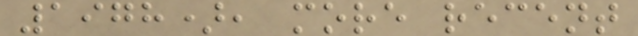1978), more recent
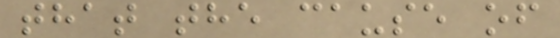that the cause of
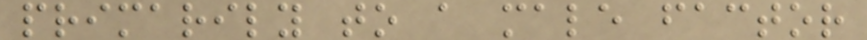primarily to a male factor
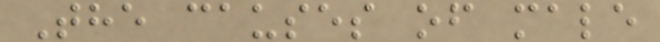The causes of male
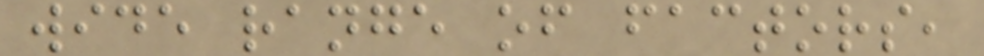wide range of factors,
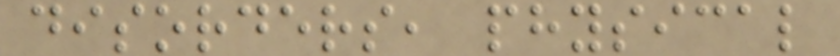disorders, physical
